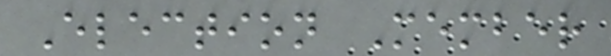Election Member
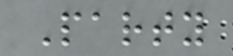Party
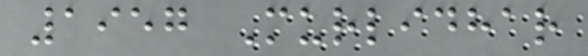1957 Murlidhar
